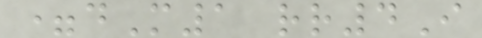=dM1 rr4I
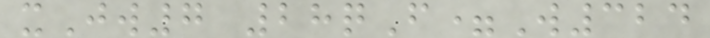xJw7 28qF=W324
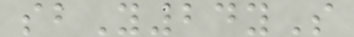sbY24yS
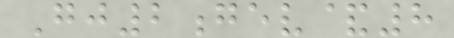Gj2gev&8
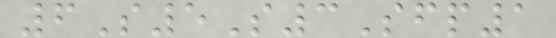6S5S3Sfp1
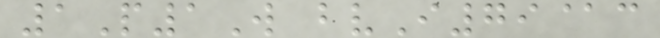1P1W bvI79@c
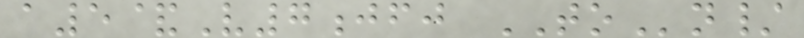a5&V7jfj TOn/
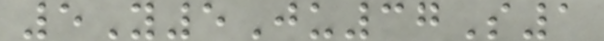5Y5Ju37S1
